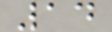14
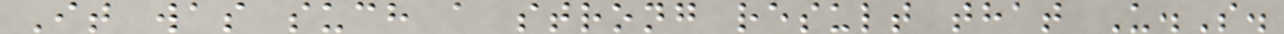It was such a strong result that U.S.
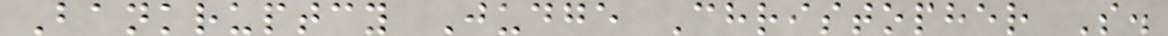Bankruptcy Judge Christopher S.
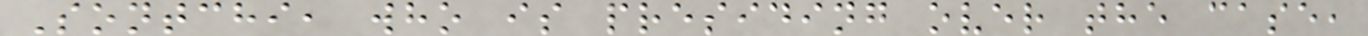Sontchi, who is presiding over the case,
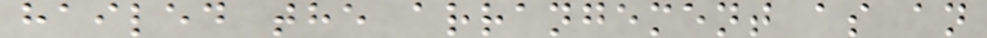hailed the arrangement as an
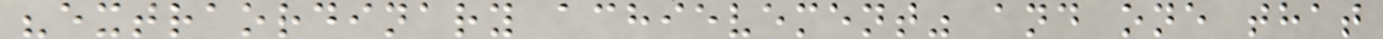"extraordinary achievement" and one that
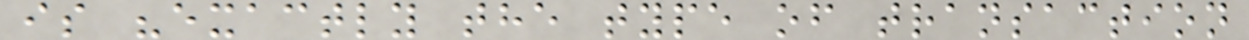is "exactly the type of transaction
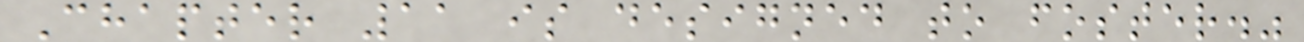Chapter 11 is designed to foster."
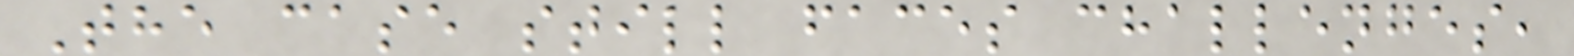The case still faces challenges,
